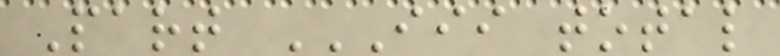Part III TOTAL
